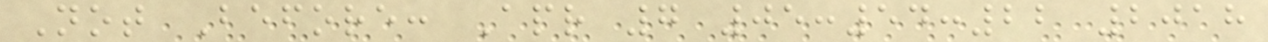Not Before: Apr 7 05:54:22 2018
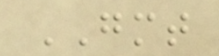GMT
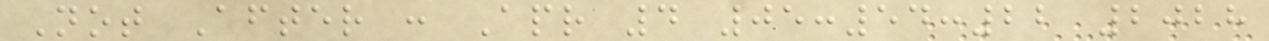Not After : Apr 4 05:54:22 2028
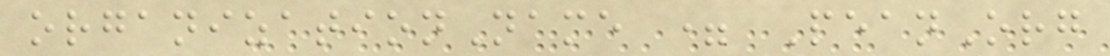organizationName = PeanOrg
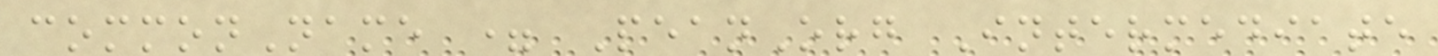commonName = PeanOrg Intermediate
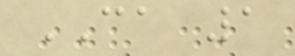CA 1
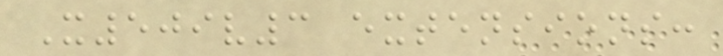X509v3 extensions:
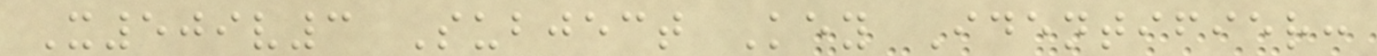X509v3 Subject Key Identifier:
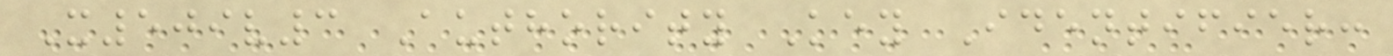X509v3 Authority Key Identifier:
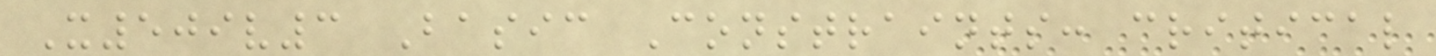X509v3 Basic Constraints: critical
